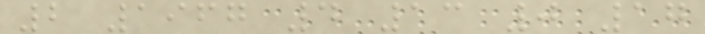2 1967 4 13 0 17
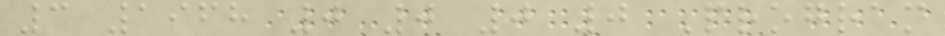3 1968 0 0 0 0 Program
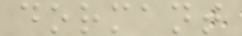dormant
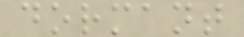dormant
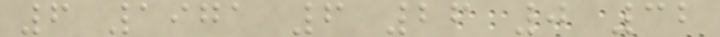6 1971 6 26 0 32
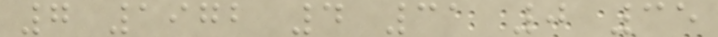7 1972 4 31 0 35
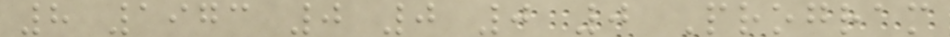8 1973 0 0 0 0 Program
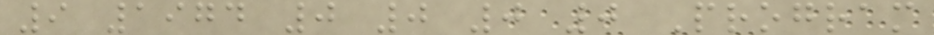9 1974 0 0 0 0 Program
